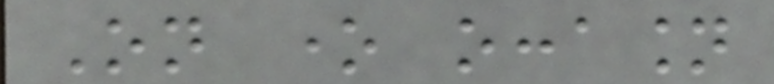On one occasion
